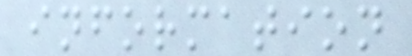information
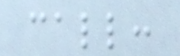call:
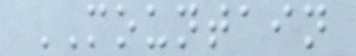MOUNTAIN
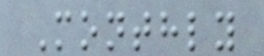Monthly
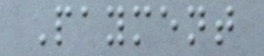Payment
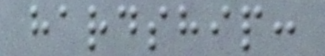hardship:
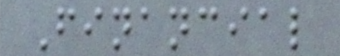Financial
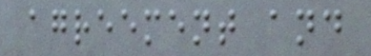agreement and
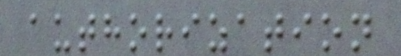authorization
